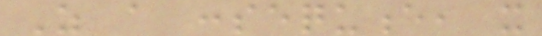As a consequence, it
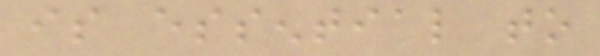is essential to
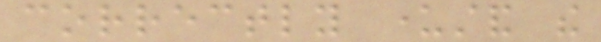correctly understand the
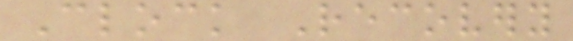Clock Recovery
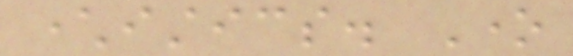characteristics. One
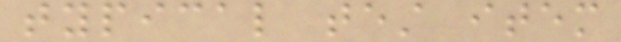typical test item
